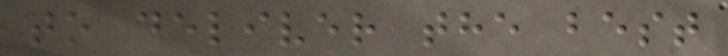to deliver the best
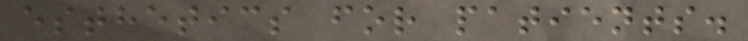esthetics for patients.
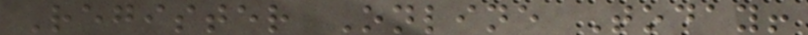Register Online Today!
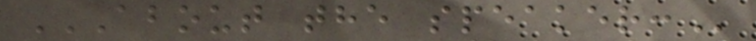ABOUT THE SPEAKER:
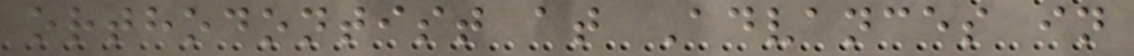orthodontist at Advances in
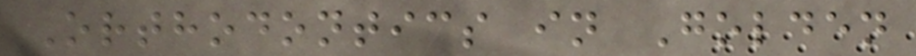Orthodontics in Golden
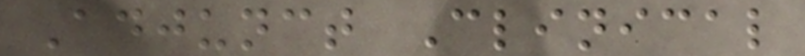Adjunct Clinical
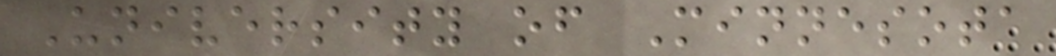University of Minnesota
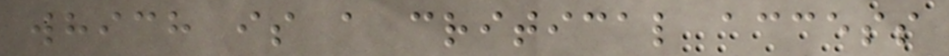which is a critical access
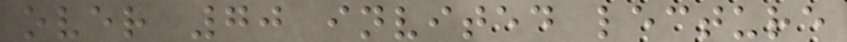over 70 invited lecture
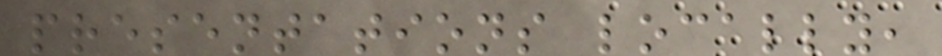presentations locally,
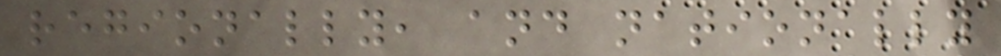regionally, and nationally
